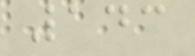143
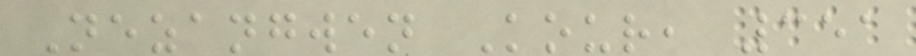Nezangwen Kour, 351
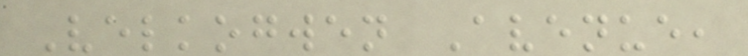Velkogwen Avenue,
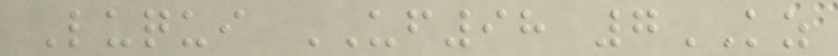Luqui UF98 7KZ
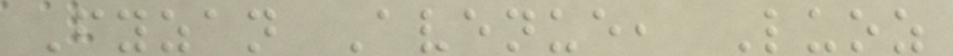Fyzan Avenue, Luoz
